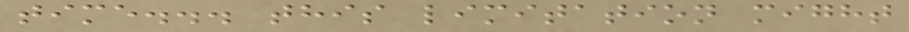time... this limitation might
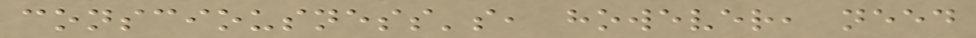consciousness's, however, need
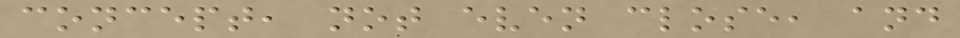concept, not even close, and
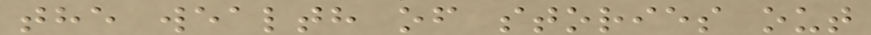the wealth of stories out
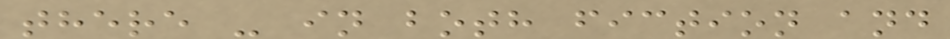there - in both fiction and
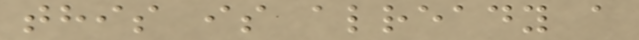this is already a
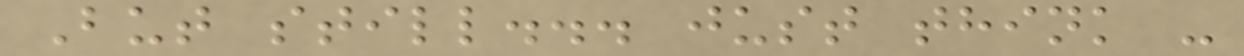But still... just think -
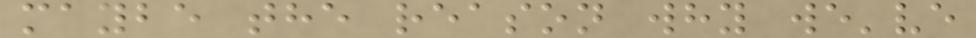maybe the reason why we've
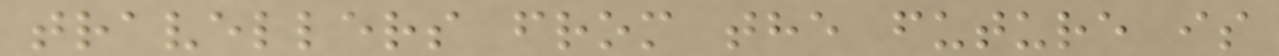travellers from the future is
